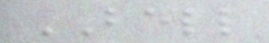BELL
